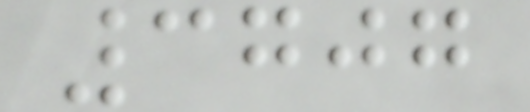3707
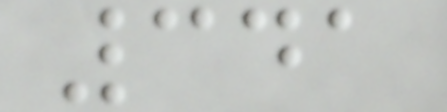341
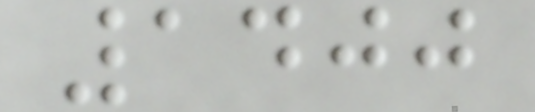1400
